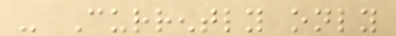- Currently only
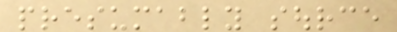presumably source
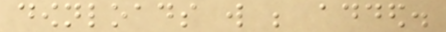downloads will be added.
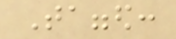Tagged:
